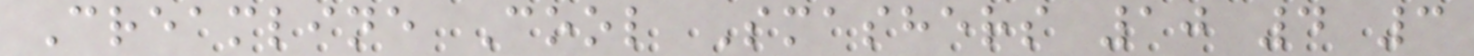Creamline Cool Smashers 10 4 3
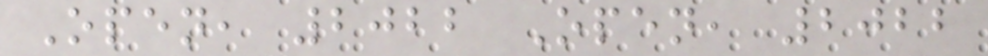Open, 2022 Open, 2022
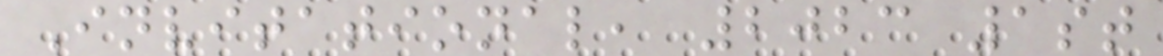Invitational, 2023 1st
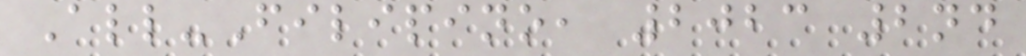All-Filipino, 2023 2nd
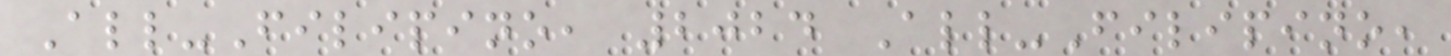All-Filipino, 2024 All-Filipino,
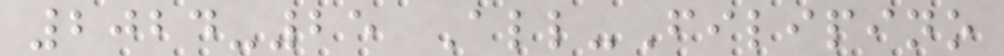2024-25 All-Filipino
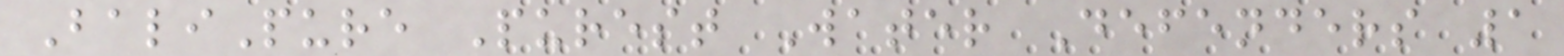BaliPure Purest Water Defenders 1
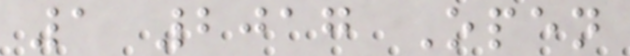1 2017 Open
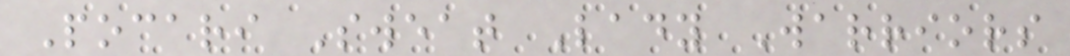Pocari Sweat Lady Warriors
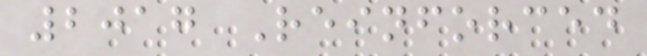2017 Reinforced
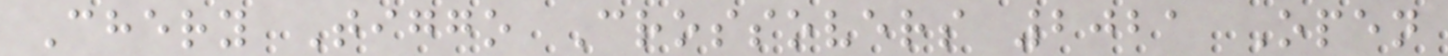Chery Tiggo Crossovers 2021 Open
